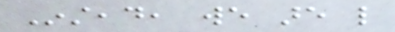Instead, we are like
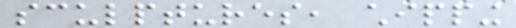sculptures, chipping
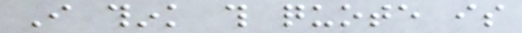I think this quote is
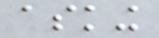asking
